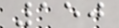150
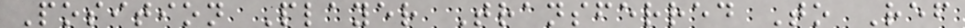Position Player Transferred To Ref
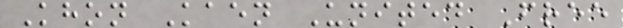Khon Kaen United Free
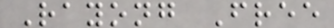Rayong Free
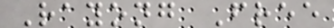Rayong Free
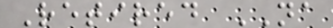Retired NA
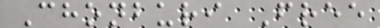Chonburi Free
